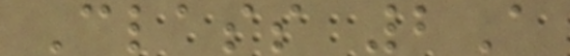Class 2A
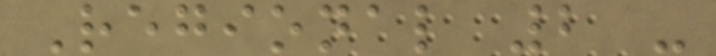Regional 2 -
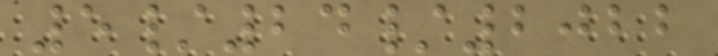5/24/2022
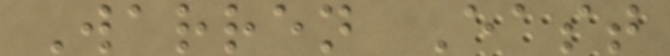Warren East
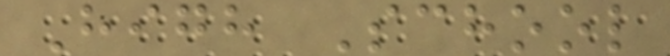High School
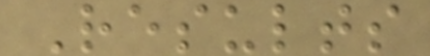Results
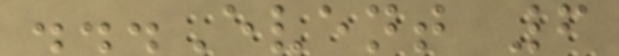...Event 6
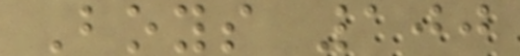Boys 100
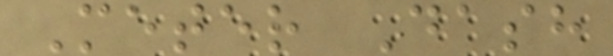Meter Dash
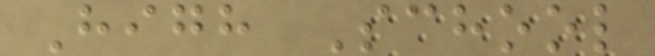High School
